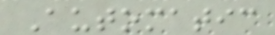Automatic
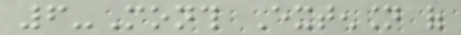6-Month Extension of
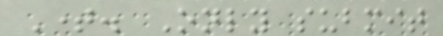Time. Only submit
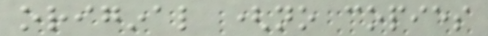original (no copies
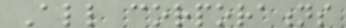All corporations
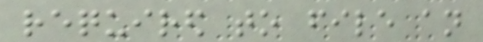required to file an
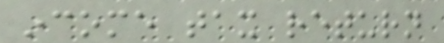income tax return
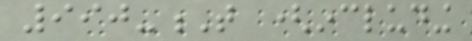990-T (including
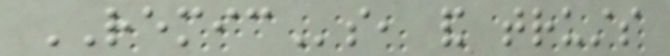REMICs, and trusts
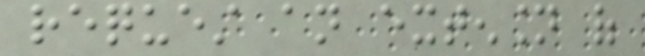request an extension of
